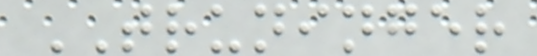TRUNINGER
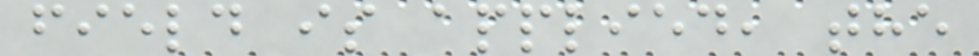field is applied, the
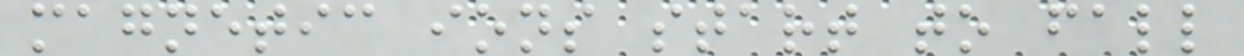magnetic ions start to fall
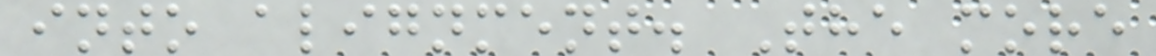into alignment. The more
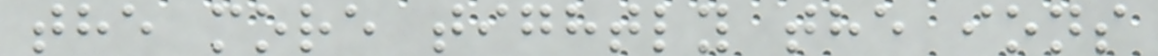the more tightly the ions
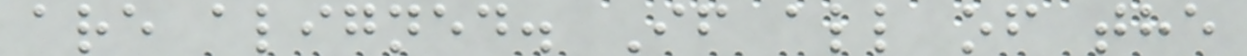are aligned. If all of the
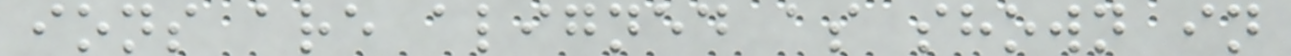ions are aligned as shown in
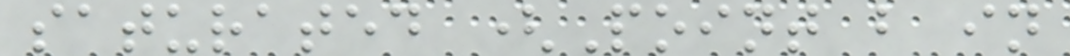saturated (Point b in
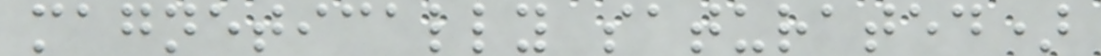magnetically saturated)
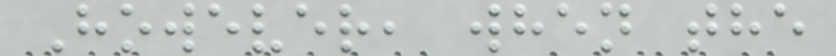However, when the
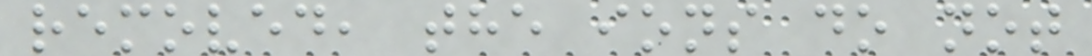removed, the ions do not
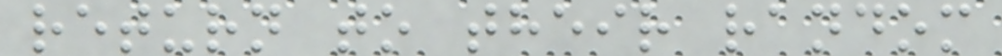return to their random
